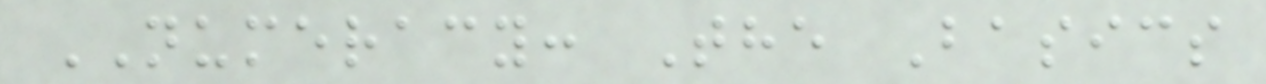NUMERACY: The Basics
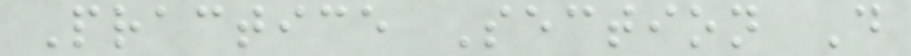Practice Section D
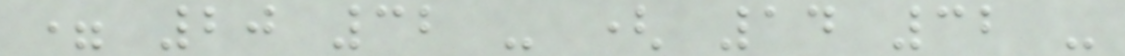= 20 32 - ( 14 32 -
